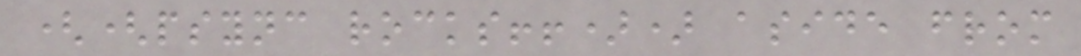((psync rocks!!)) aside from
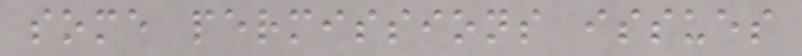some permissions issues
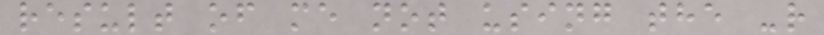result of me not using the -r
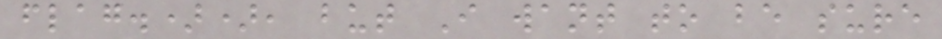flag.)), but I want to be sure
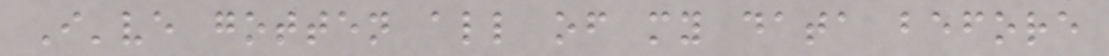I've gotten all of my data before
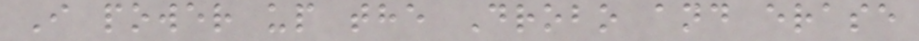I power up the Drobo and erase
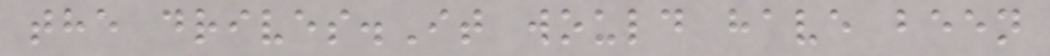the drives.It would have been
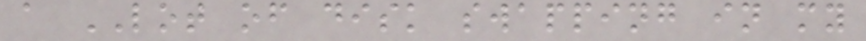a LOT of disk swapping in my
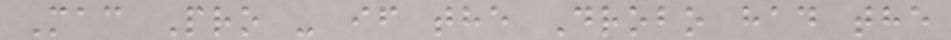Mac Pro - if the Drobo had the
